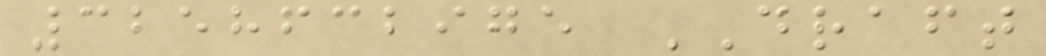3258632975 DRAFT
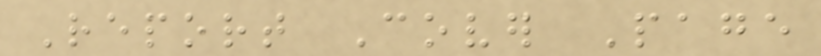Report Cover Page
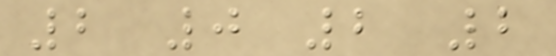2 0 2 2
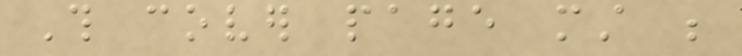This cover page must be
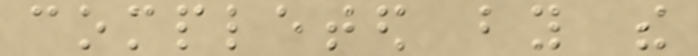completed by the
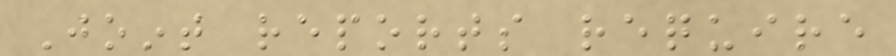Joint reports require
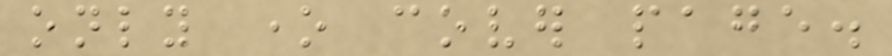only one cover page.
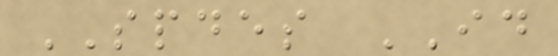SPDES ID
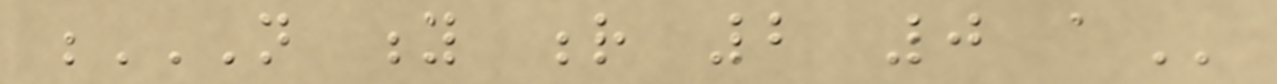N Y R 2 0 A
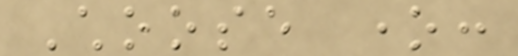Choose one:
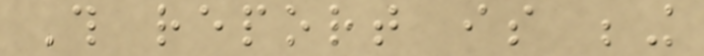This report is being
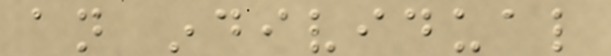an individual
